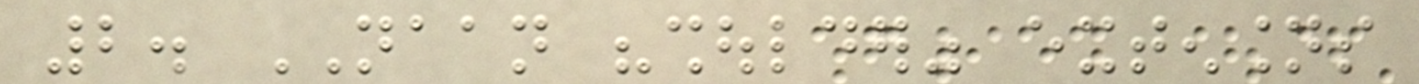2. NAAN "shoulder" extensions
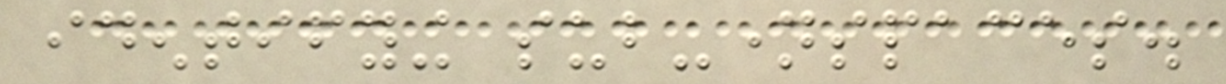identifying sub-namespaces.
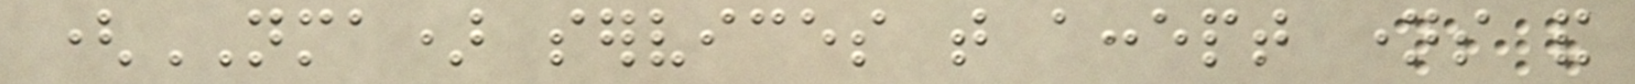(NMA) services that accept names and
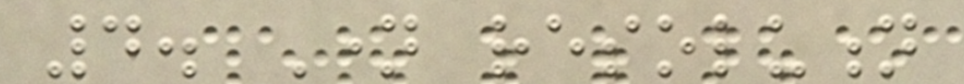4. Name resolution
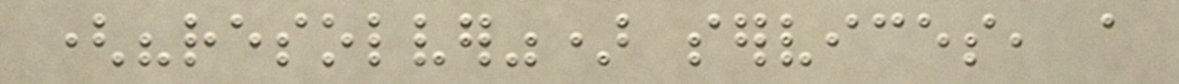("resolver") services, a
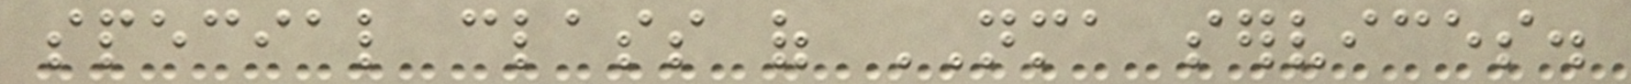special class of NMA services.
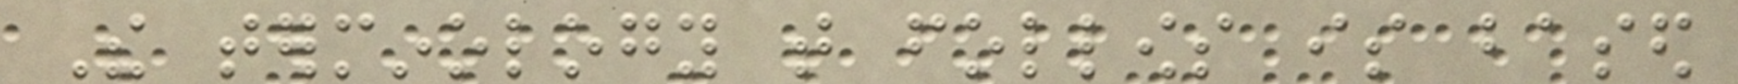The terminology that follows is based
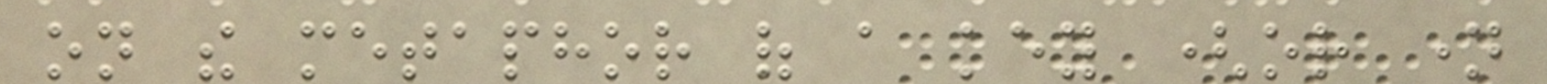on the metaphor of a key (or name
